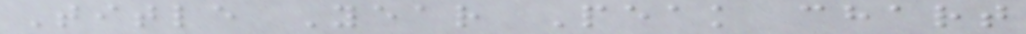Title Year Peak chart
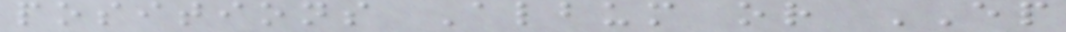positions Album or EP
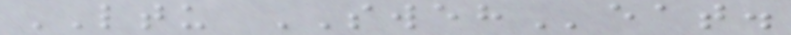LTU SWEHeat.
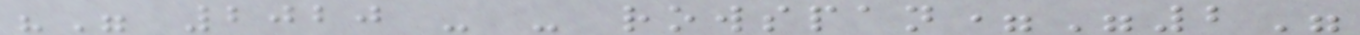"" 2020 - - rowspan="2"
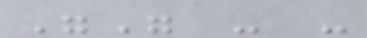"" - -
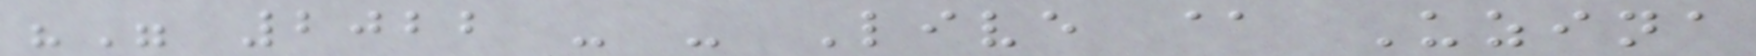"" 2022 - - Live @ Uzina
